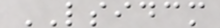LSIDCM
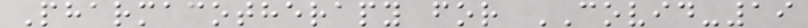Pharmacotherapy for COVID-19
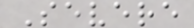Severe
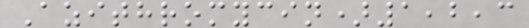Azithromycin)1,2,3
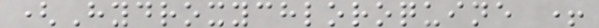(Hydroxychloroquine +
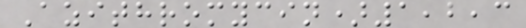Azithromycin)1,2,3
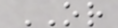OR
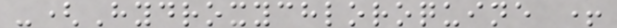-(Hydroxychloroquine +
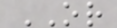OR
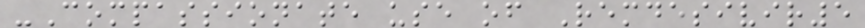-Compassionate use of Remdesivir5
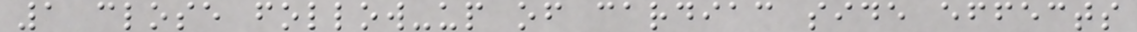1 close follow-up of cardiac side effects
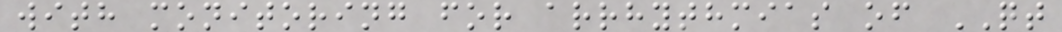with monitoring for arrhythmias of QT
